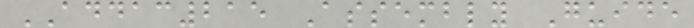ADDAC215 Assembly Guide
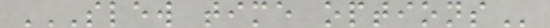SLEW TIME OPTIONS
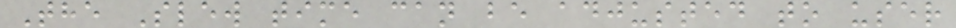The Slew time can be adjusted to user
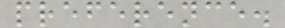preference.
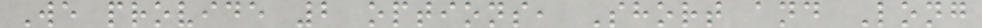We provide 2 options, Short and Long
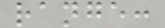range:
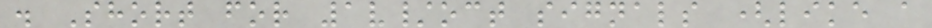. Short for 1v/oct signals (like a
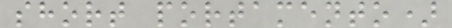short portamento)
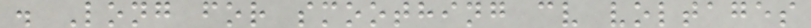. Long for smoothing cv voltages
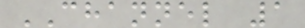CHANNEL 1
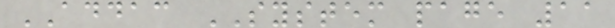ADDAC SYSTEM page 11
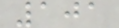101
